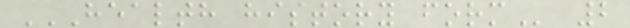HEALTH HISTORY FORM 2
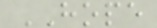HOPE
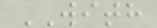WITH
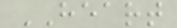HEART
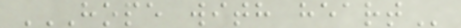HOPE WITH HEART
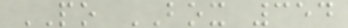PO BOX 354
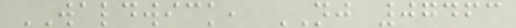WALDWICK, NJ 07463
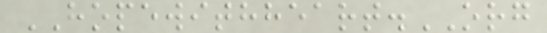HOPEWITHHEART.ORG
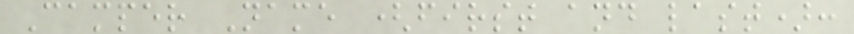Camper Name (first and last):
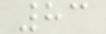83
